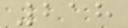218
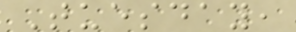Tuesday,
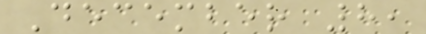December 8,
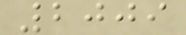2009
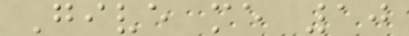Give me 10
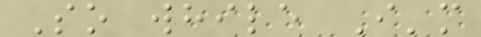So while I'm
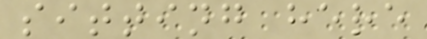sitting here
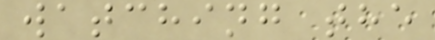watching the
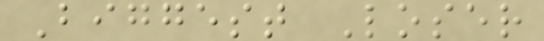Biggest Loser
